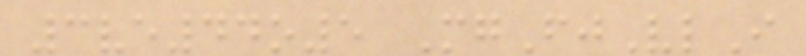3ve44o5 MgFjVlI
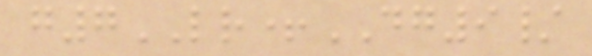g7LR+DG9/
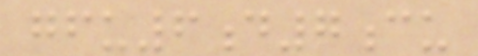gfu6d7cu
